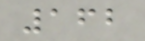162
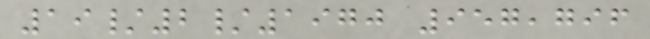19/2/1970 957,796
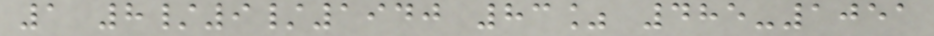1 8/9/1940 83% 485-1051
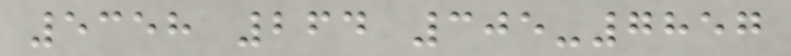5358 264 305-7857
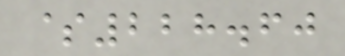$228.60
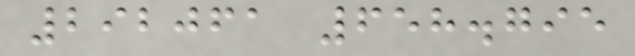292061 658.795
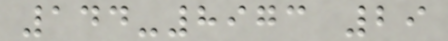144-8973 29
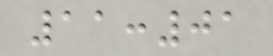11:01
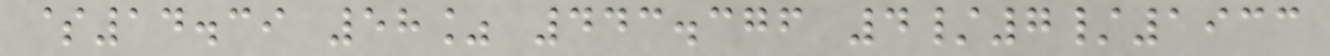$14.39 58% 443.376 4/7/1933
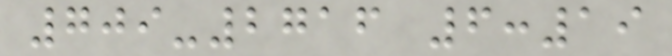709-2716 6:19
